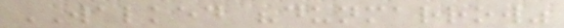WALKED "dunmarrow"
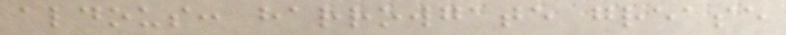aldous: harrowgate grease
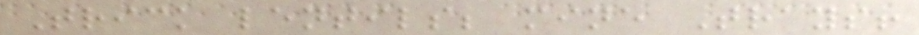Trick lentils; mine Trays!
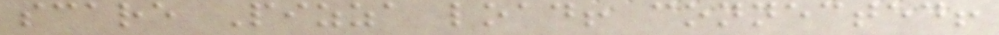scare Pizza load! connected!
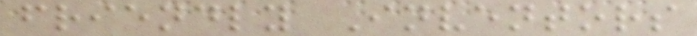friendly Inventors
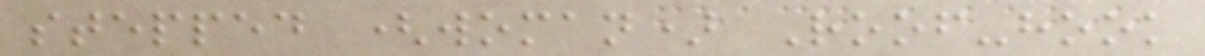stepped (woman) Roof-hook
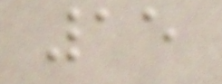15
